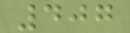407
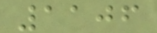1106
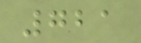721
